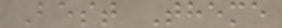Best Theme
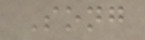Song
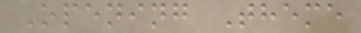Opening Theme
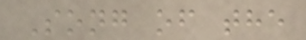Song of the
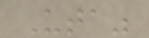Uta"
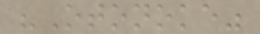"Otonoke"
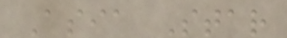Asia Star
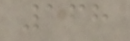168
